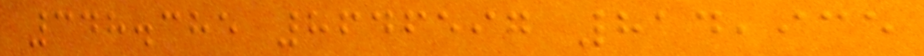348.385 8646597 814,935
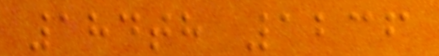184th 1236
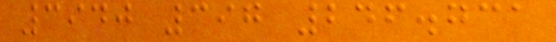3940 397 246.731
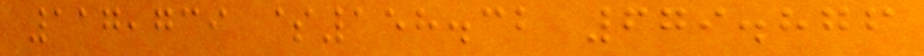117,739 $158.32 679.876
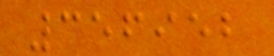356952
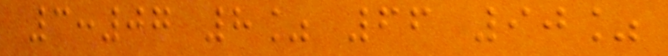3:07 8% 66 90%
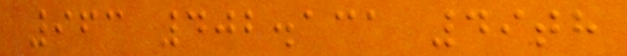963 402.131 49th
